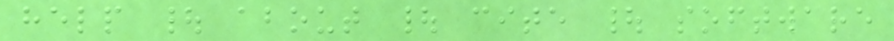help | about | cite | software
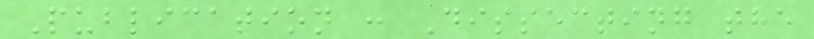Publication : Dissecting the
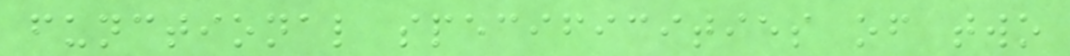functional specificities of two
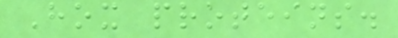Hox proteins.
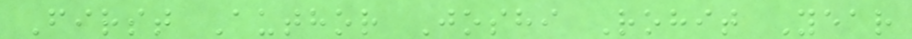First Author Joshi Rohit Year
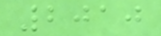2010
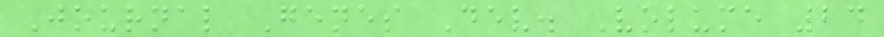Journal Genes Dev. Volume 24
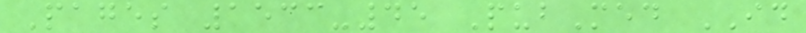Pages 1533-45 PubMed ID
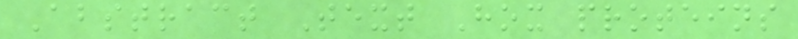Abstract Text Hox proteins
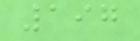197
